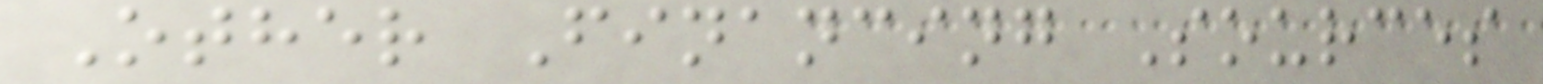Other Financing Sources
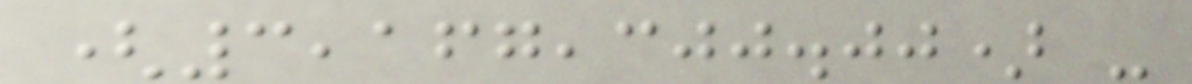(3,167,300.00) -
